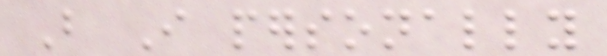But I personally
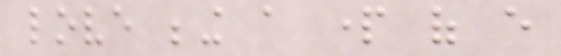love being a part of every
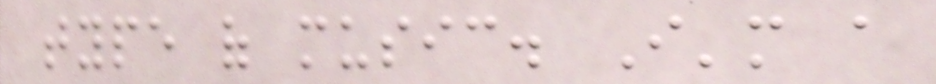type of music. I'm a
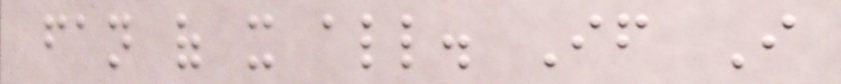fan of it all. If I
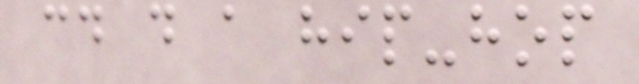could do a hip-hop
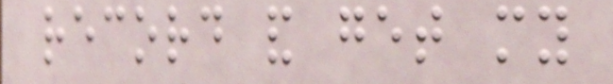record and get my
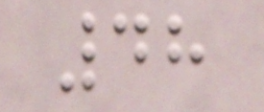48
